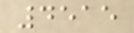4515
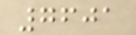7601
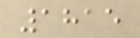1815
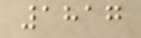1817
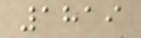1819
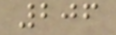206
